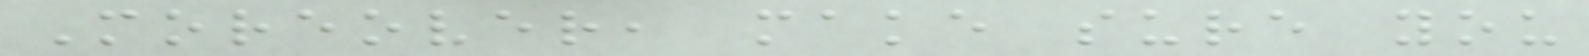Moreover, make sure you
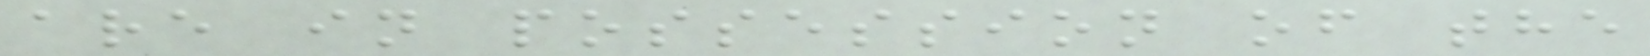are in possession of the
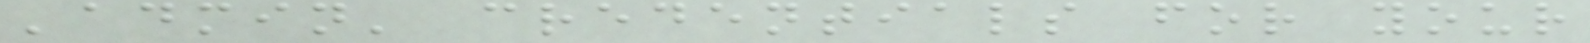'admin' credentials for your
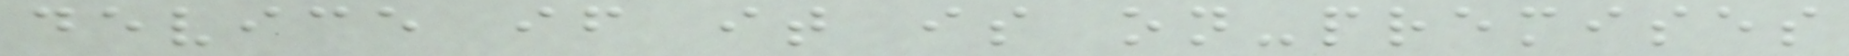device if it is on-premises
